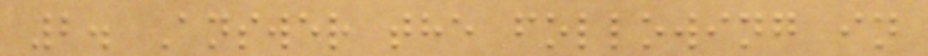2. Answer the following in
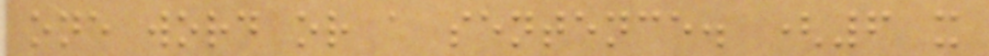one word or a sentence. (6 x
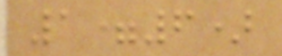1=6)
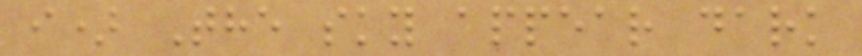i) The sky appear dark
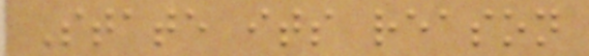State its reason
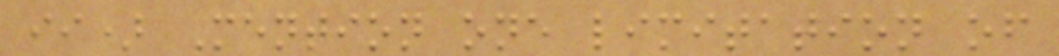ii) Mention one limitation of
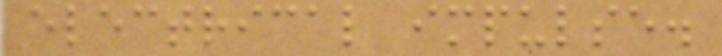electrical impulse.
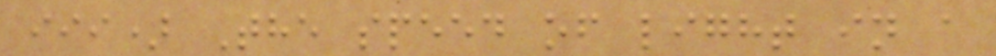iii) The speed of light in a
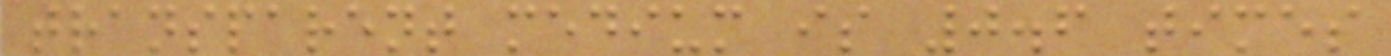transparent medium is 0.6 times
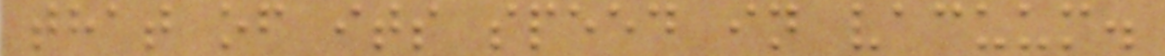that of its speed in vacuum.
